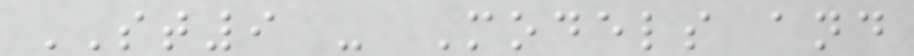ST9 - Models and
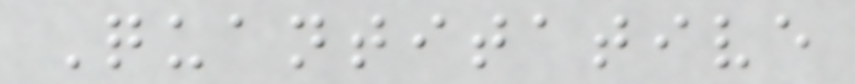Quantitative
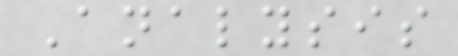Analysis
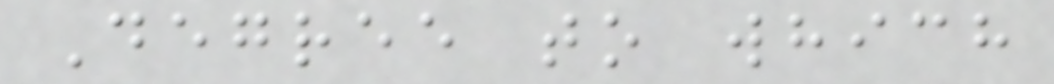Degree to which
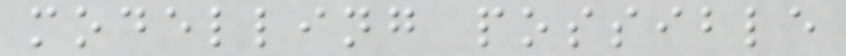modelling possible
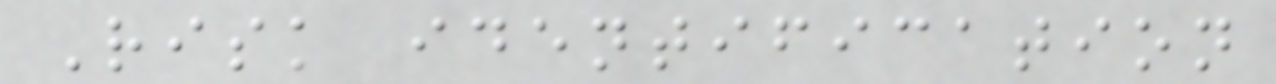Risk identification
